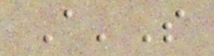A'S
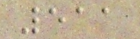511
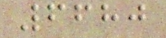6680
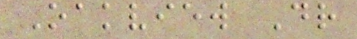Oakview Dr
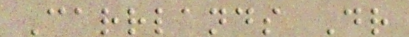Carrlands Dr
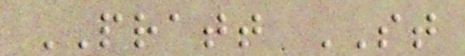PRATT ST
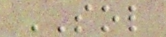SOL
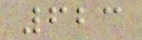623
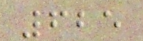625
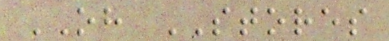OH STORES
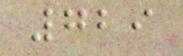729
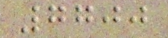7700
